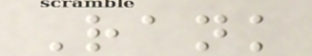Rank
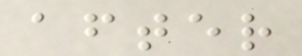after
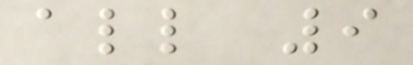all 9
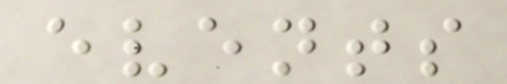events
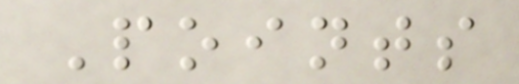Points
